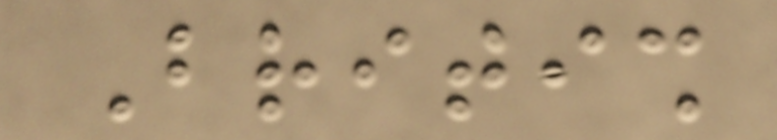British
